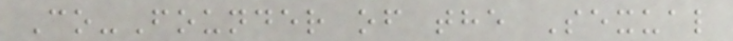Co-Founder of the Sexual
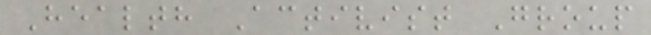Health Activist Group
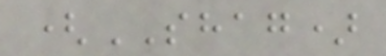(SHAG)
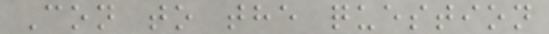Con to the question
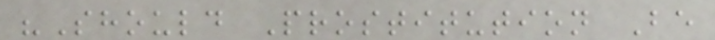"Should Prostitution Be
